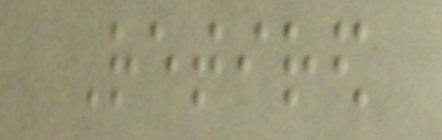Retired
